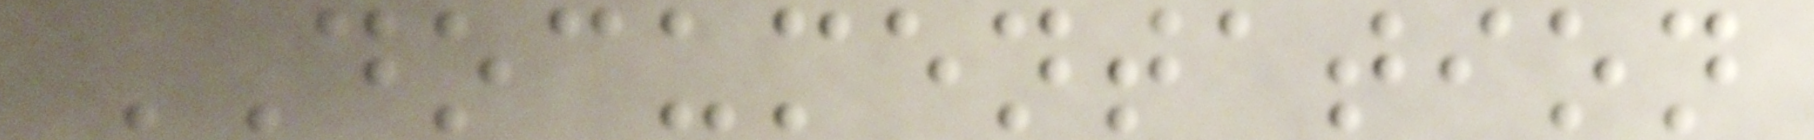DOCUMENTATION
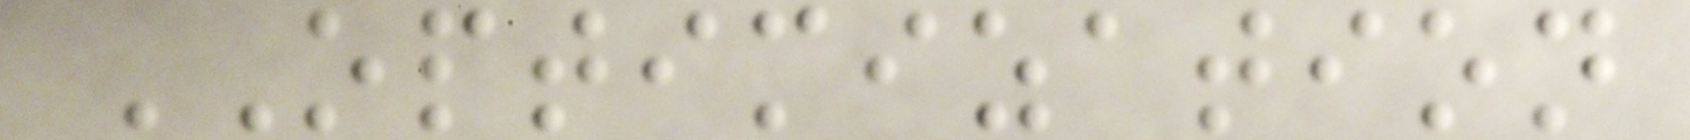OPTIMIZATION
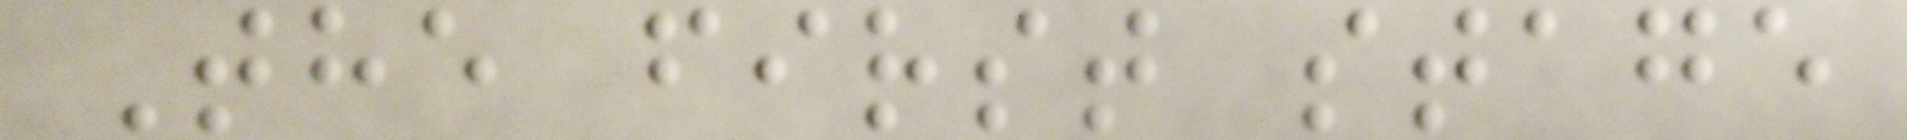The first stage
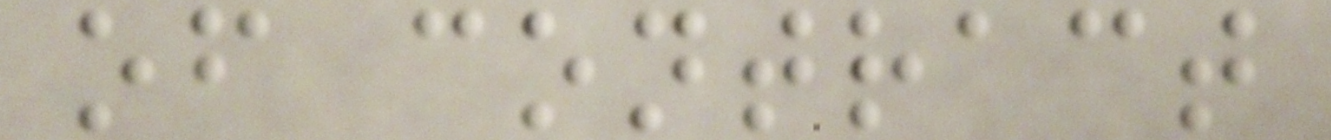of contract
